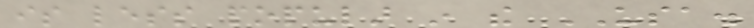is less popular in the USA.
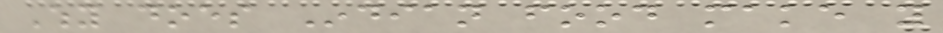Why does Indian food make you
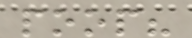poop?
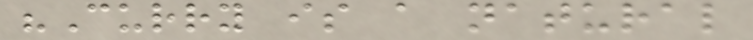"Curry is a natural
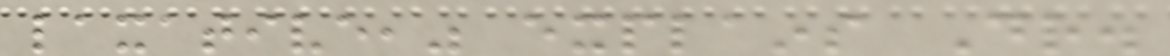laxative," explains Dr.
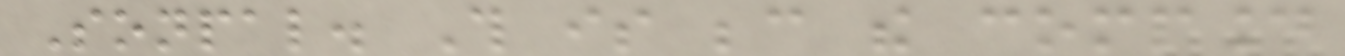Sonpal. This is because the compound
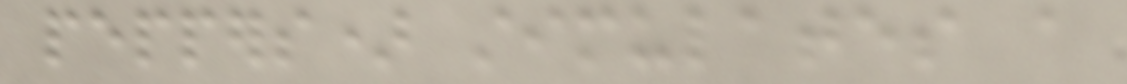peppers) stimulates a
